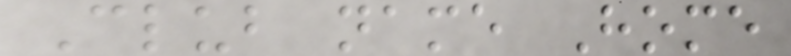Club name Home
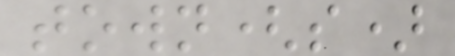town(s)
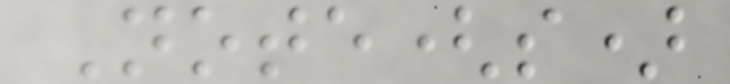Note(s)
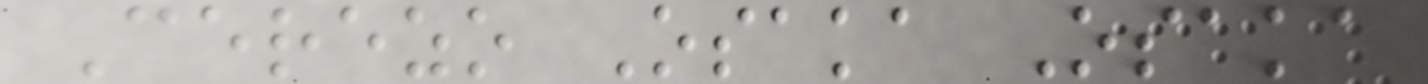Cerezo Osaka Osaka
